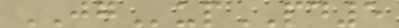JGupPD5
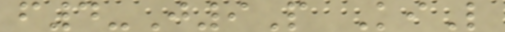f4-J9P KiL
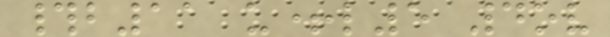#b11 u+l5 4ov
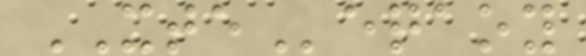XTEeqaoy
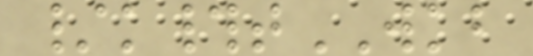/k#tWKB
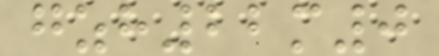gzh22m0
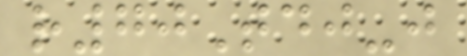r70Tdj-j
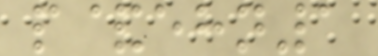p&ehn1
